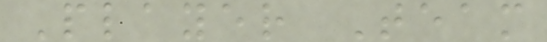Player Team
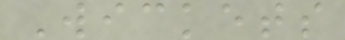Wickets
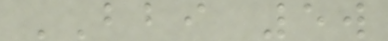BBI 5w
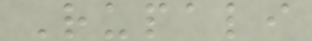Rupali
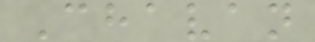Chavan
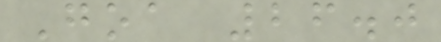Goa 26.0
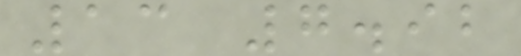13 7.92
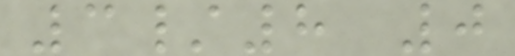3/8 0
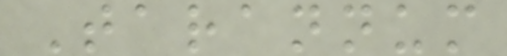Tarannum
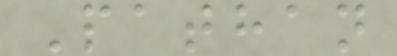Pathan
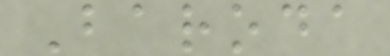Baroda
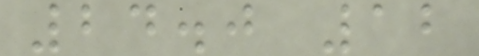24.0 12
